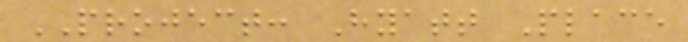PROJECT: Hyatt Place
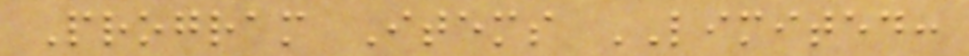Program Items LIMITED:
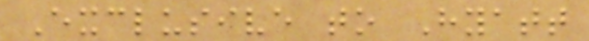Exclusive to Hyatt
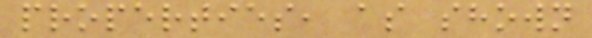properties, as shown
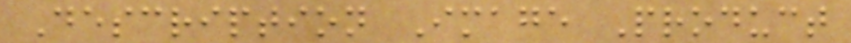Description Image Product
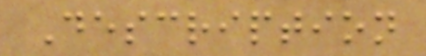Description
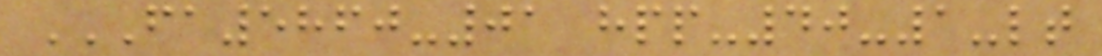FA5860-01 HPP-40-1-LT
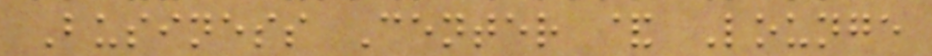Business Center & Lounge
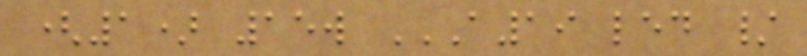(1) 15w A19 LED /
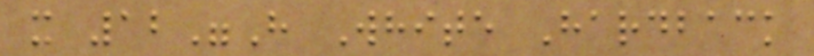x 12"H White Hardback
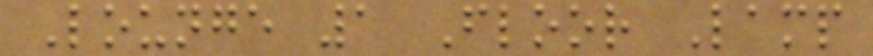Lounge 1 Floor Lamp
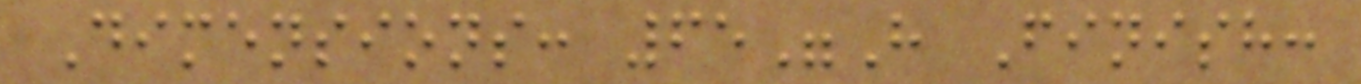Dimensions: 65"H Finish:
